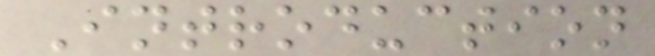Introduction
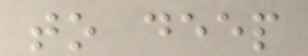to deep
